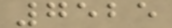7525
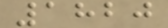1820
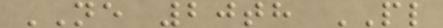NE 20th PL
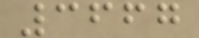3667
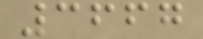3667
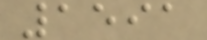1591
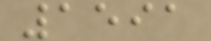1591
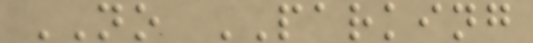NO PARKING
